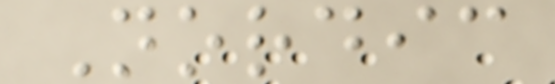Nordic
